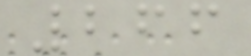266
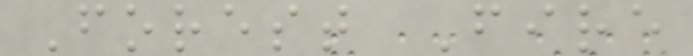Forest Fire
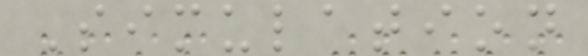Simulation
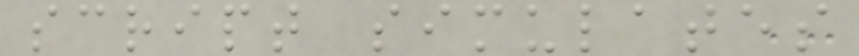script simulates
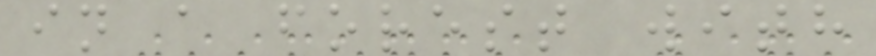in a forest with
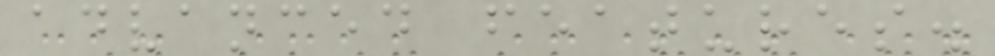advanced features.
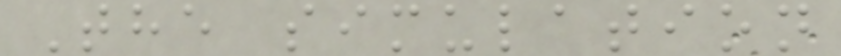The simulation
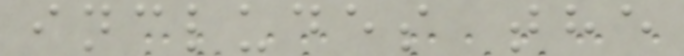includes the
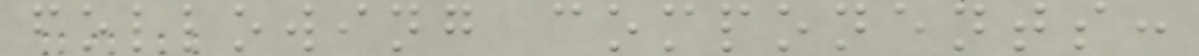following components:
